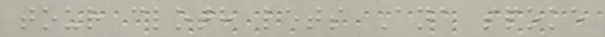tour cloth lets Ana spoke
